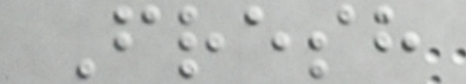Fresh
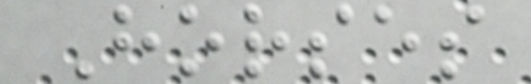Horses
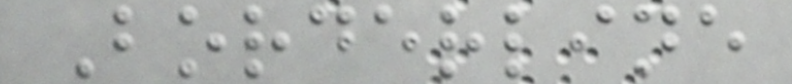Borderline
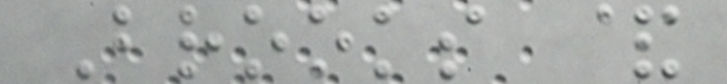Brooks &
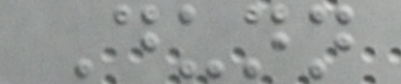Dunn
